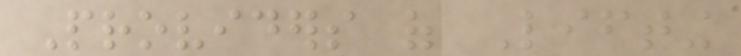Providers of Lifting
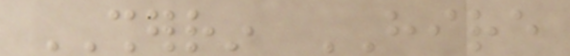SHERRIN HIRE
